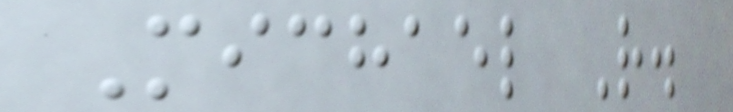Michael R.
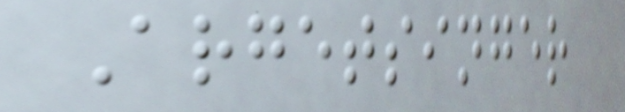Argetsinger
